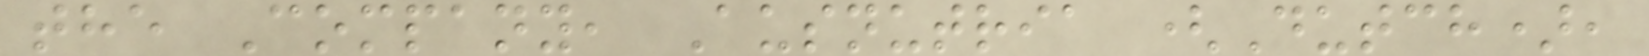the Company, Ausnutria (Dutch),
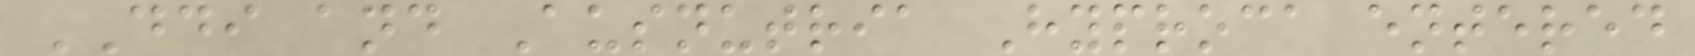DDI and Ausnutria Hyproca entered
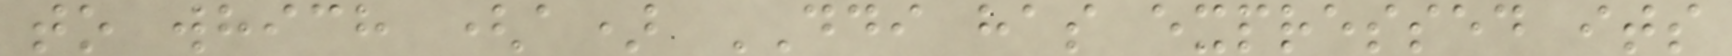to which (a) DDI has expressed its
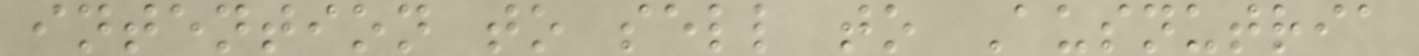intention to sell to Ausnutria
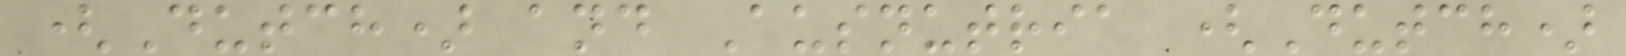(Dutch) and Ausnutria (Dutch)
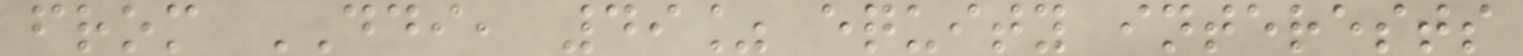from DDI, 49% equity interests
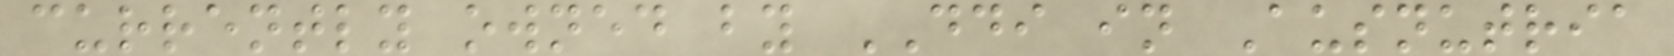currently owned by DDI in Ausnutria
